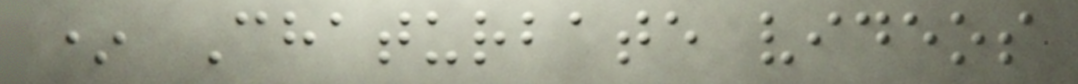* Chaturbate videos
